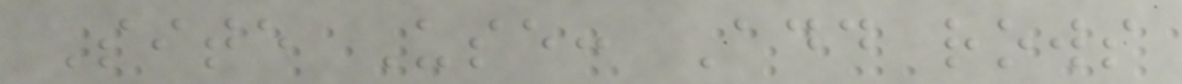Site Use: Add rows
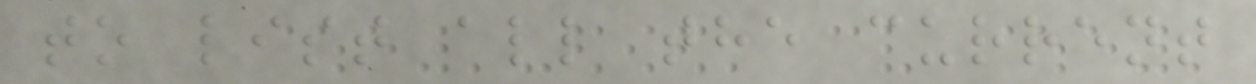to list all the current
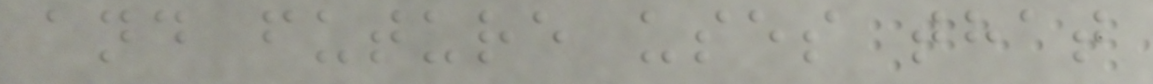and future uses that
